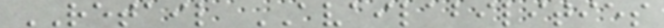RETAIL AVAILABILITIES
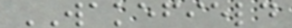WAKEFIELD
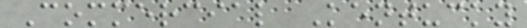Commercial Kentucky
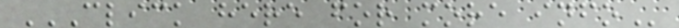CLICK HERE FOR MORE INFO
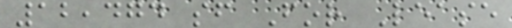12,474 sf For Lease
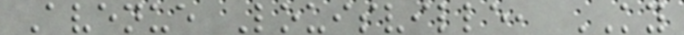Avenue Louisville, KY
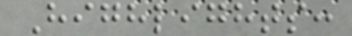Highlights:
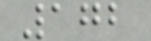172
